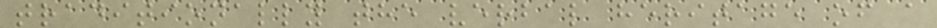traditionally the verbal heritage of a
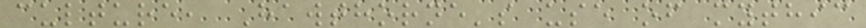culture, Hawthorne's use of mythic
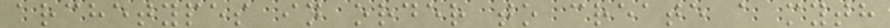archetypes in order to create a myth
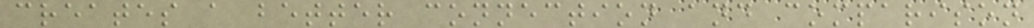creates a better connection and comparison
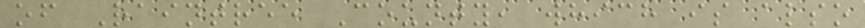of Raintree County, which is also
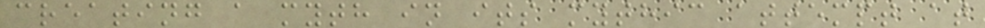creating a myth in its mythic attempt at
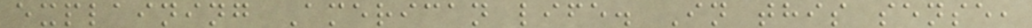explaining American life. In this sense,
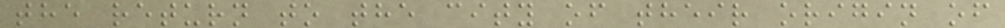the return to the city of their origin of
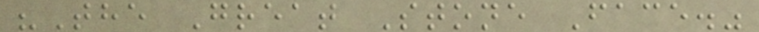"The Great Stone Face."
